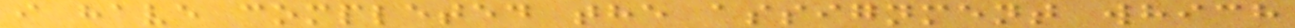i have completed the assignment which
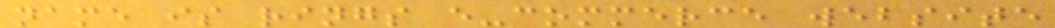name is rings e-commerce website
